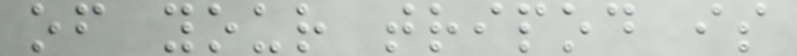of your tripod is
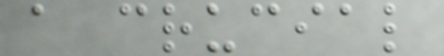a crucial
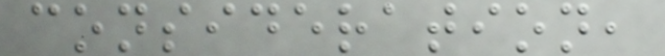consideration,
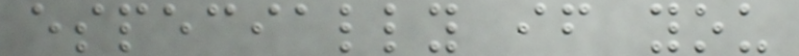especially if you
